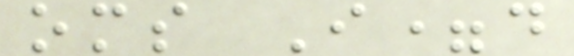oms I=d
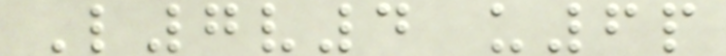L7v4 u6p
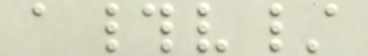a#v/
